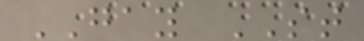GAY ST
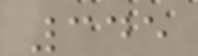345
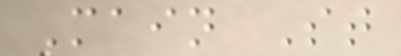Main St
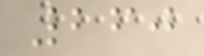260
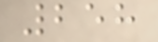258
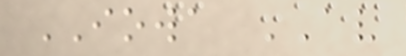IOWA AV
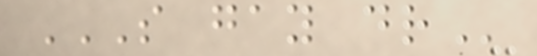S GAY DR
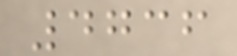4736
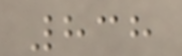838
